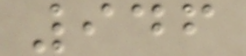946
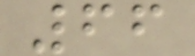66
